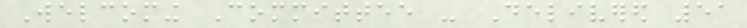Welcoming Committee - Delivered 51
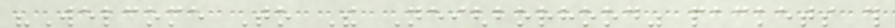"Welcome To The Neighborhood" packets this
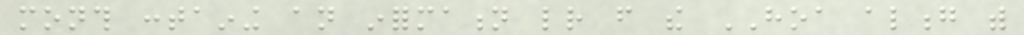month containing an information letter from the HOA along with
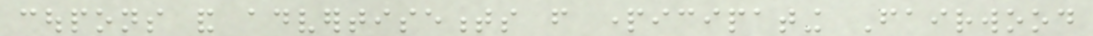coupons and advertisements from participating Fairwood
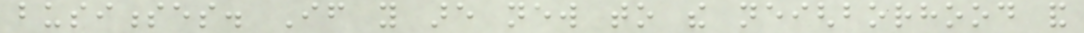businesses. If you are new to the neighborhood and
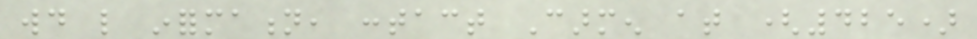would like information, contact Carmen at (425)
